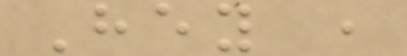Hey ,
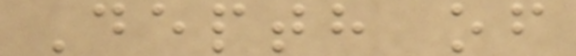Depth of
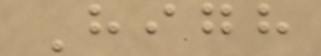High
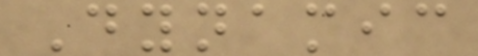Dynamic
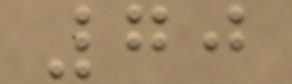70
